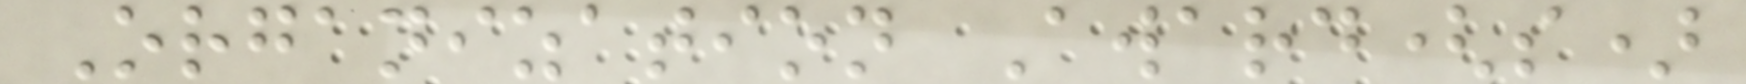Organization Award(s)
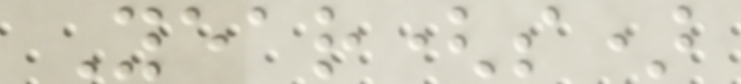Year(s)
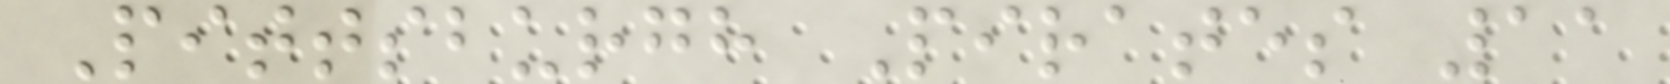Pittsburgh Pirates 11
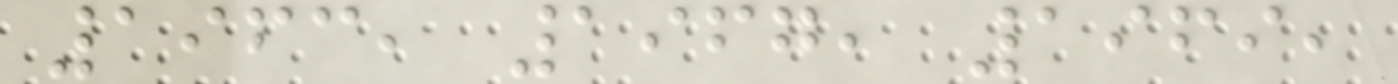1963, 1967, 1969,
